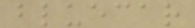bluecar
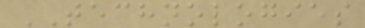TECHNOLOGIES
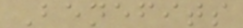Benefits
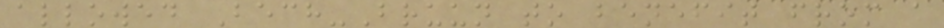allowed Bech-Bruun to benefit from a
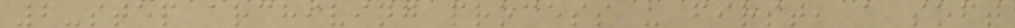2-step archiving process - first, a soft
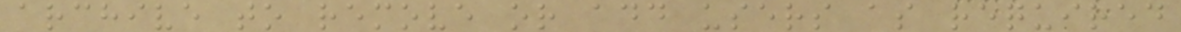archive to remove or add users as required
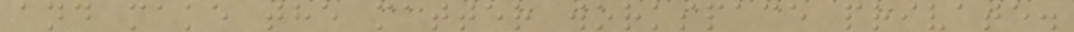and make the matter workspace private.
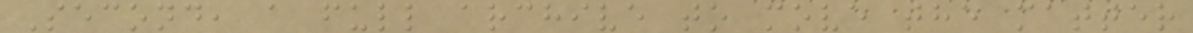Second, a full archive to move the matter
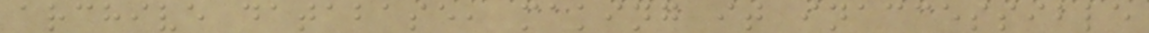archive database, making it inaccessible
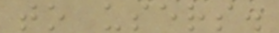to users.
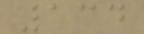134
